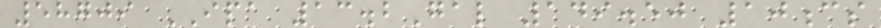58709 IPA 13.2Gal 149.50 10cs
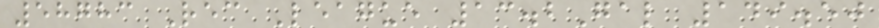58783 Rec League 13.2Gal 149.50
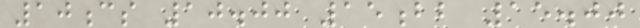10cs 10.00 15bb 15.00
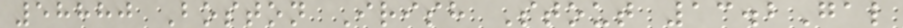58880 Boston Irish Stout 13.2Gal
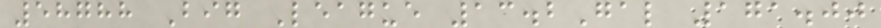58788 Big League 13.2Gal 171.00
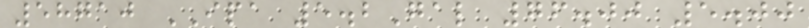58710 IPA 5.2Gal 76.00 5.00
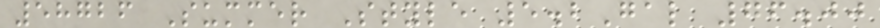58726 Summer Style 5.2Gal 76.00
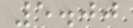5.00
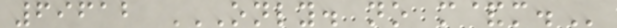69612 ONLY. NO M&M.
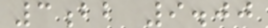3bb 9.00
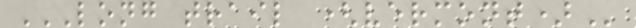LONG TRAIL (VERMONT)
